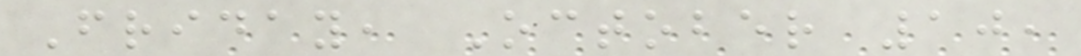Friday, October 10,
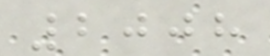2008
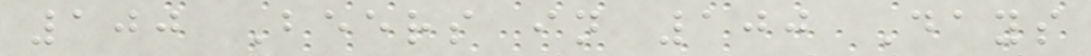100 Beers in 100 Days
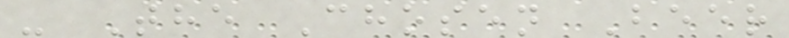- The Chosen Beer
